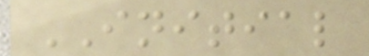INITIAL
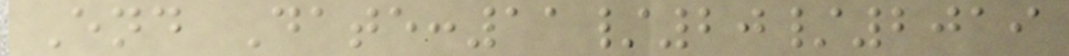End Date:11/20/2019
